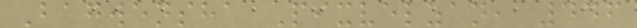Bagwensha Pixvelzan, 446
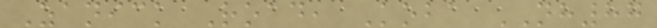Zanick Road, Koba NH87
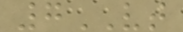7VT
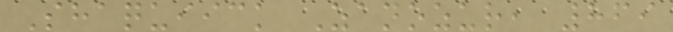Shaquiick Zanozur, 869
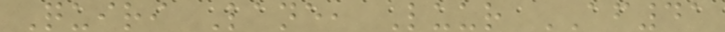Quiri Lane, Luur AF41
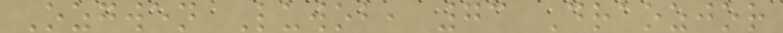Ozgwen Luwob, 73 Draozjor
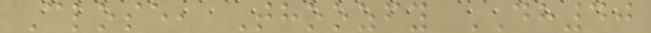Close, Thoozfy DH40
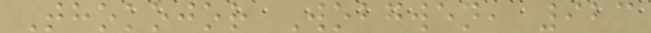Thokojor Wobgwen, 923
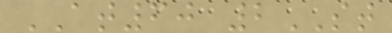AT60 2ST
